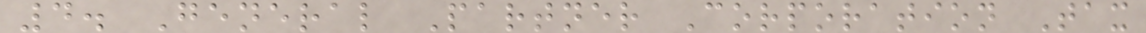4. General Partner Corporation Tax
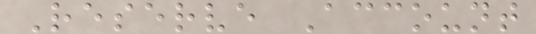Reserve Account
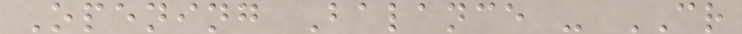Opening Balance - CR
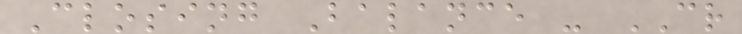Closing Balance - CR
